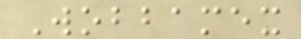Wobbamex
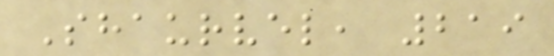Shaurvel, 219
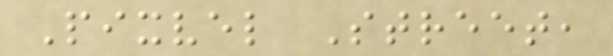Pixvel Street,
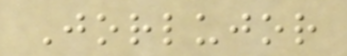Jorlujor
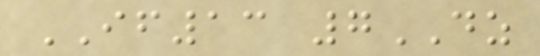IF13 7DZ
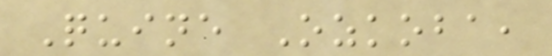Quine Ozkoba,
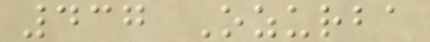437 Ozurba
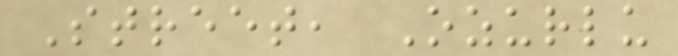Street, Ozurlu
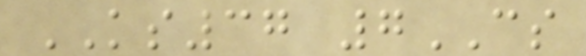KS37 7CS
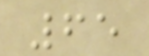65
